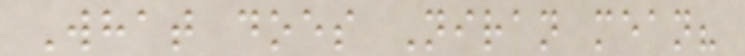What does Niran mean?
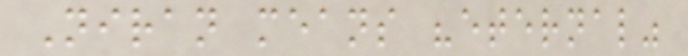Niran means "eternal"
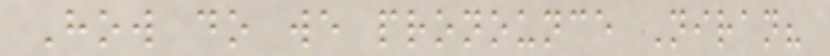How do we pronounce Niran?
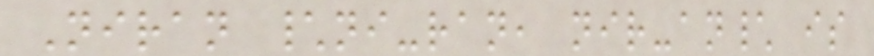Niran \ni-ran, nir-an\ is
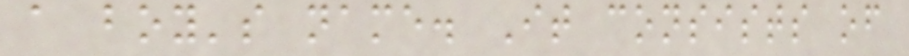a boy's name. It consists of
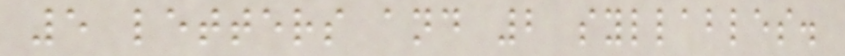5 letters and 2 syllables.
